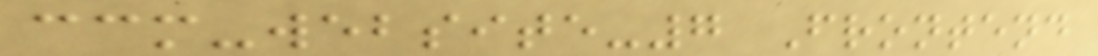ccm-website-7 Frontend
